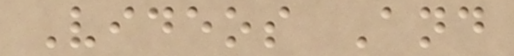Videos And
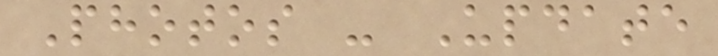Photos - Update
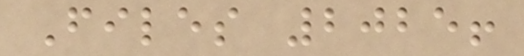Files 2025!
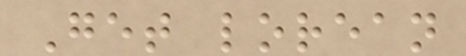Get lorean
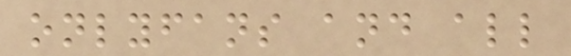onlyfans and all
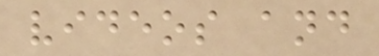videos and
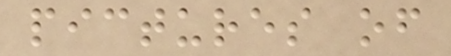pictures of
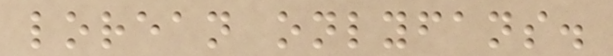lorean onlyfans.
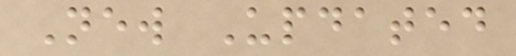New Updated
